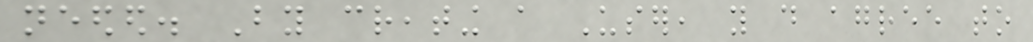needed. By creating a User, you do agree to
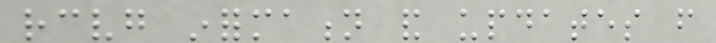receiving information and updates from
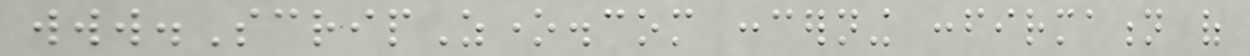www.ScripZone.com concerning confirmation of
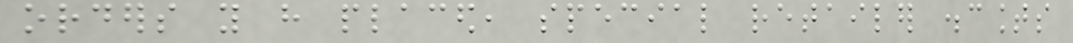orders you have placed, special retailer discounts
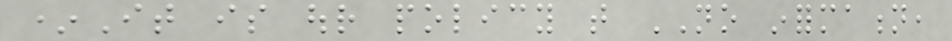*It is our policy that NO information,
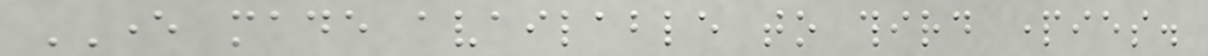EVER made available to third parties.
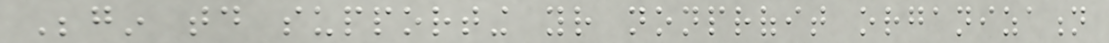Begin today supporting your nonprofit organization
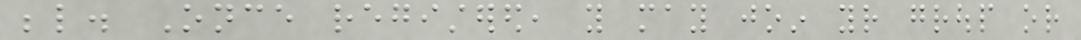below. Once registered, you may join your group or
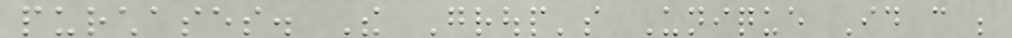purchases. The Group's Unique Id can be
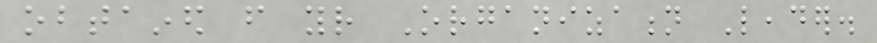obtained from your Organization Leader.
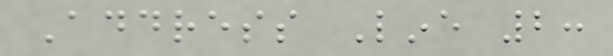Address Line 2:
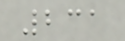231
